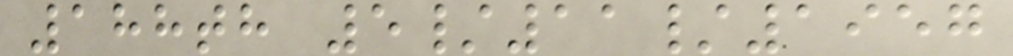188th 5/11/1957
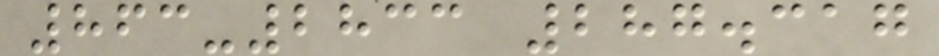863-2833 287.317
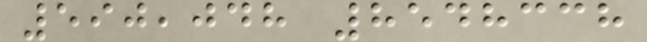590,048 8548338
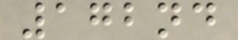172nd
